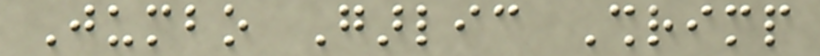Jumbo Garlic Shrimp
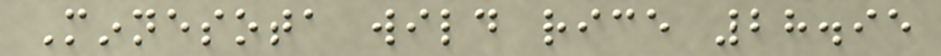Minnesota wild rice 28.95
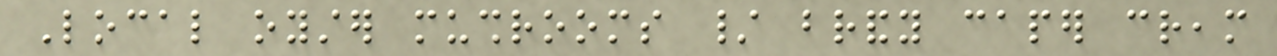Local oyster mushrooms / brandy caper cream
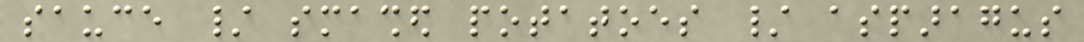sauce / smashed potatoes / asparagus
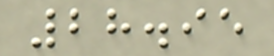28.95
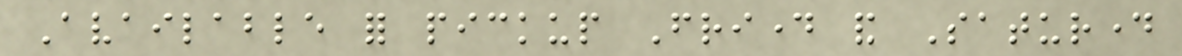Available for pickup Friday and Saturday
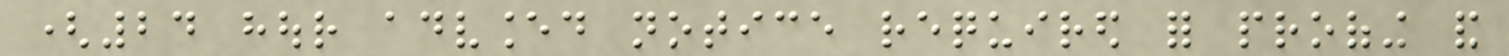(24 hour advanced notice required for proofing and
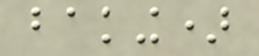baking)
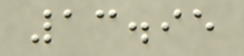13.95
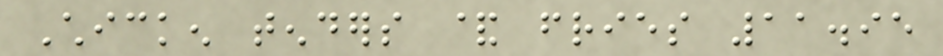Chicken tenders & fries 11.95
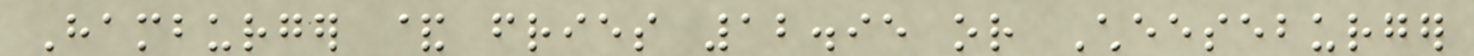Hamburger & fries 12.95 or Cheeseburger
